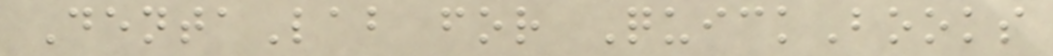DentaLab for QuickBooks
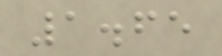1.65
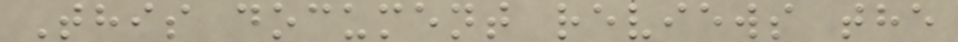This document reviews the
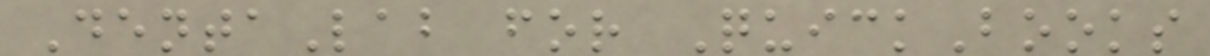DentaLab for QuickBooks
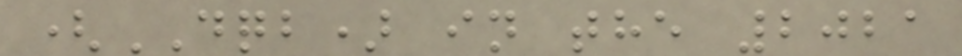(DQB) in the 2021
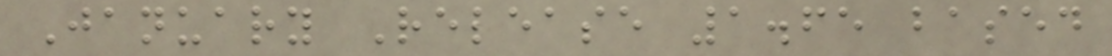January Release 1.65 based
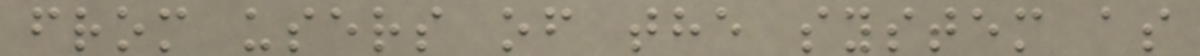from users of the system as
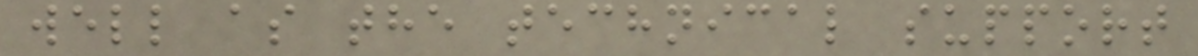well as the technical support
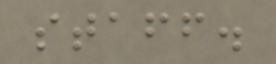staff.
